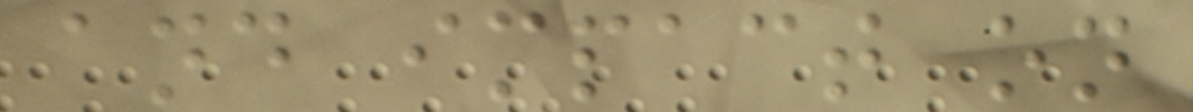and impact on
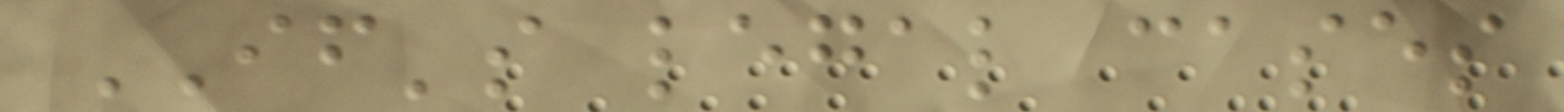IF's legal cases
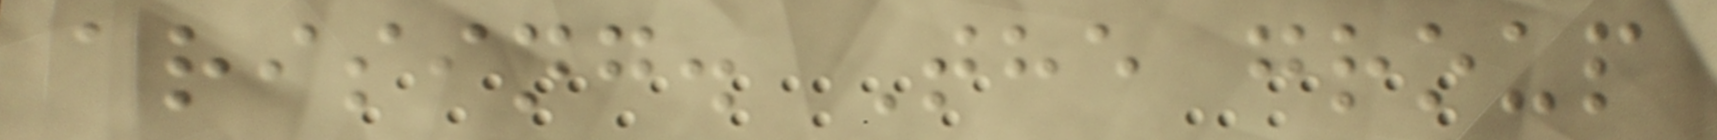arising. The group
